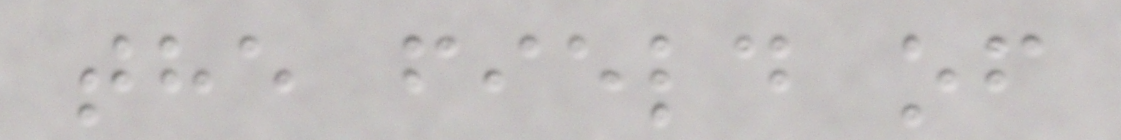the field of
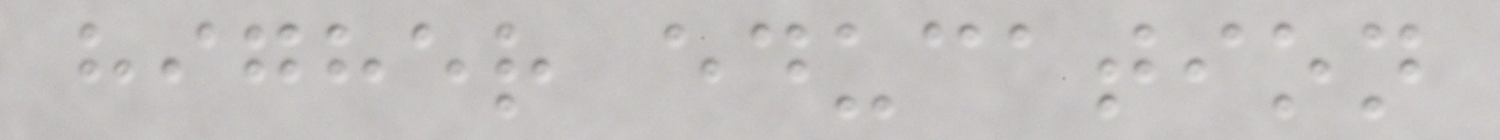higher education
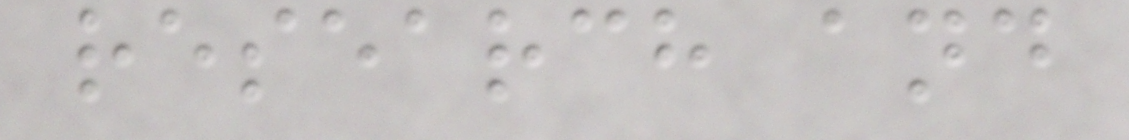research and
